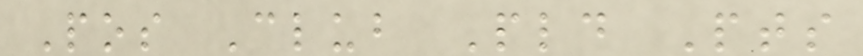Pos Club Pld Pts
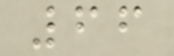66
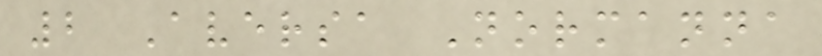2 Aversa Normanna
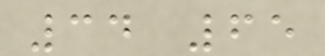34 65
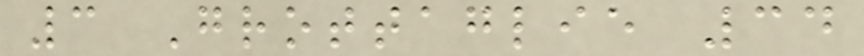3 Grottaglie 34
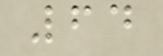64
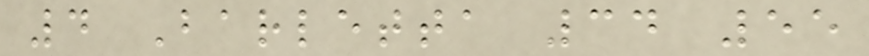4 Barletta 34 55
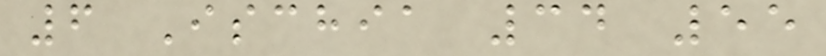6 Ischia 34 55
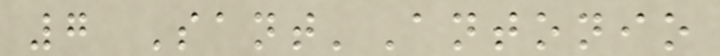7 Sant'Antonio
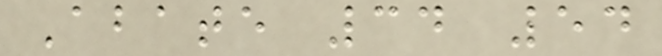Abate 34 54
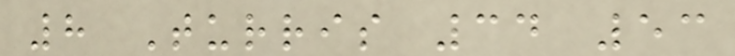8 Turris 34 53
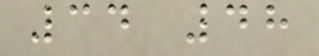34 48
